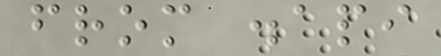from .api
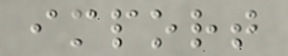import
